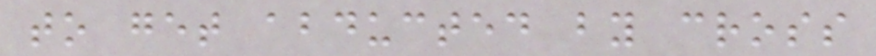to get abducted by cross
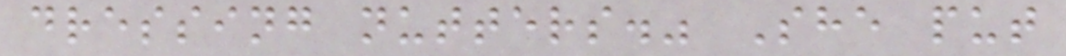dressing nutters." She put
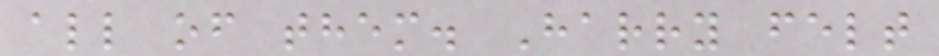all of them. Harry felt
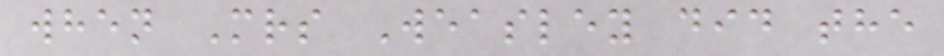when Mrs Weasley did the
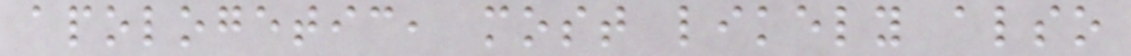apologetic, most likely also
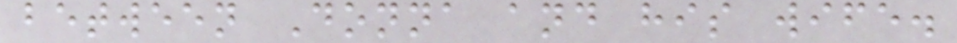between Donna and his wife.
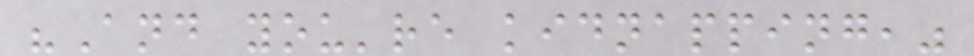"And you're kidnapping,"
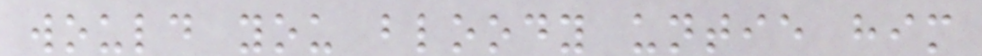would you bloody untie him
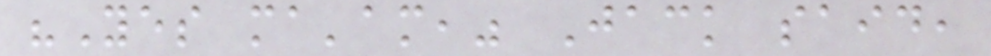"Yes ma'am," Jack said,
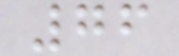76
